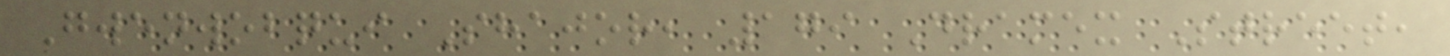Gwenwobqui Shajor, 179 Dramex Street,
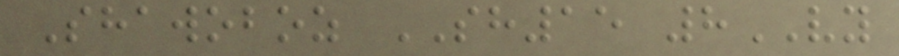Shawoboz SH15 8VY
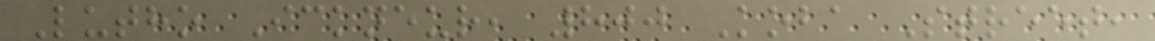Lutho Ickneur, 800 Koba Street,
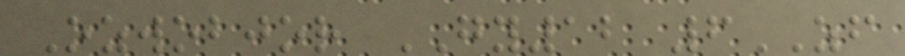Ozwobjor GY12 6ZF
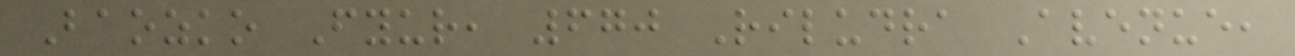Baozko Fyur, 670 Riludra Avenue,
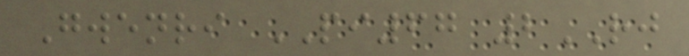Gwenri PI67 2RJ
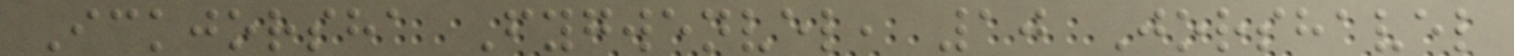Ickjorsha Fygwenvel, 10 Jorshavel
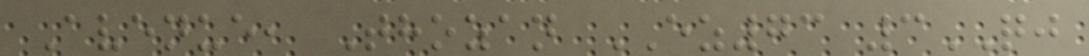Avenue, Thozan EZ73 3QJ
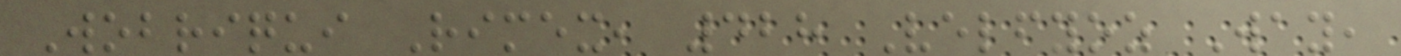Wobriqui Rimex, 428 Velfyoz Way,
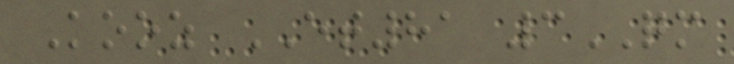Kooz ET81 3QM
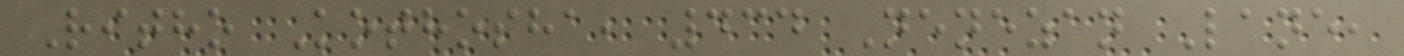Ritho Kothosha, 434 Nenezan Lane,
